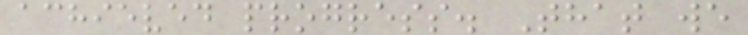achieved progress. That we
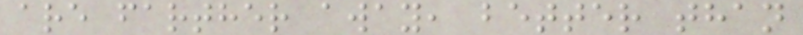are farther away, better than
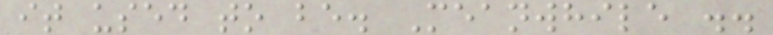it used to be. Meanwhile ..
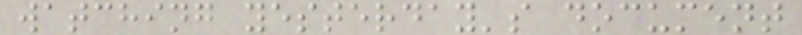watching yesterday's document
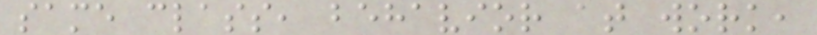same class, behavior at work,
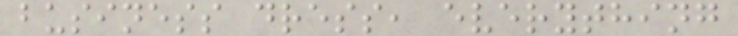business dress, everything
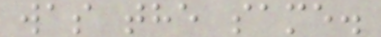was the same.
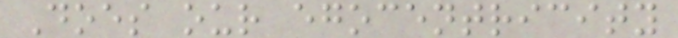Does our egocentricity
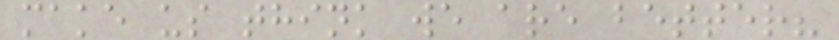make us think we are better?
